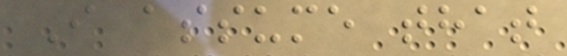I assume that
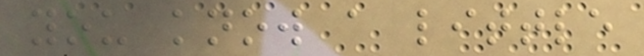you know a little
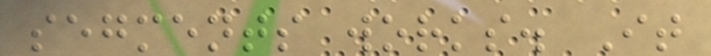segments works. It
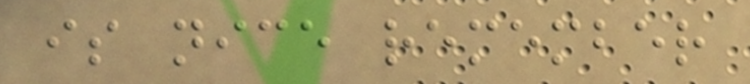is nice remember
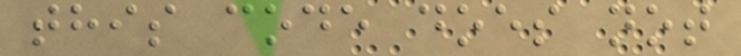this code does not
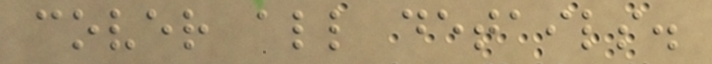cover all details.
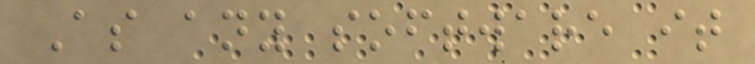As any software it
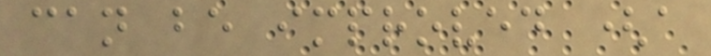can be improved (a
